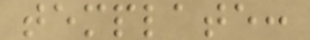template:
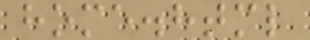home.html
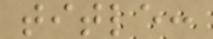title:
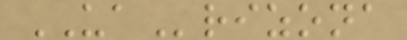UArizona
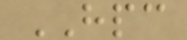HPC
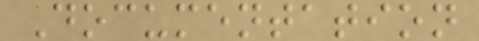Documentation
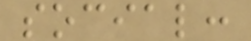social:
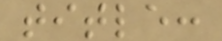title:
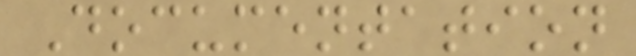Documentation
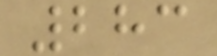283
